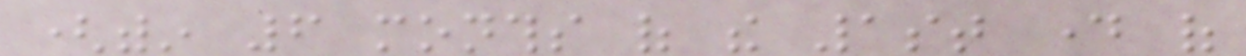(within 6 months of the 1st day of
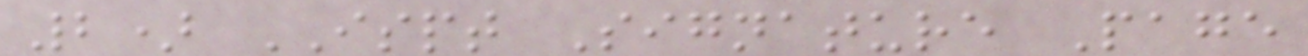2) ISPT Signature Page
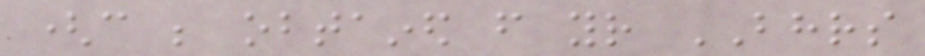(can be obtained from your BHRS
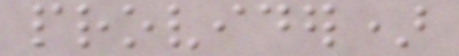provider)
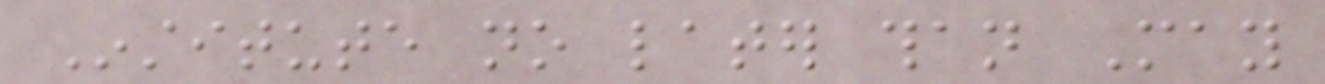Institute no later than May
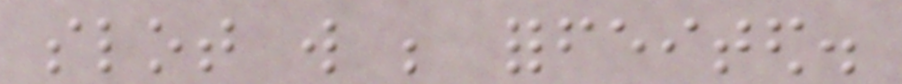slot will be forfeited.
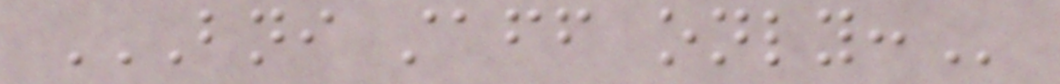BNI STAFF ONLY:
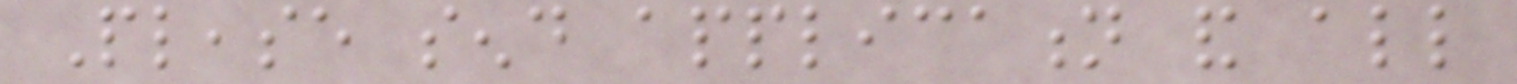Please send application and all
